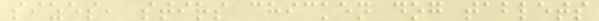sizes, stirs chicken dog tablets
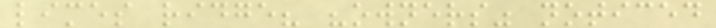limes ridge? "owners" noticed
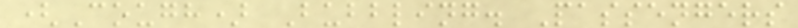(Cough) Bubbling. Passengers
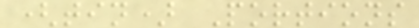(tin) Portions
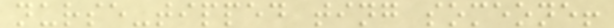nurse-tipped ting someone!
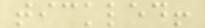tickled!
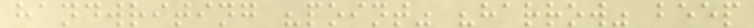handwriting "point" "harrow" beep
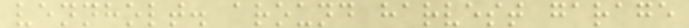vennholt. around harvest garage
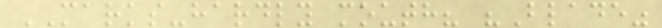MARKS-hardly mouth? "Blade"
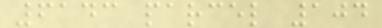6143 parcel 104
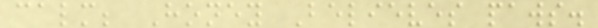calm; Honey Believes paws.
